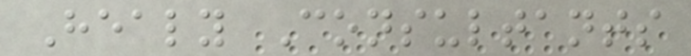Healy Consultants
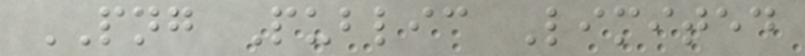PNG Public Limited
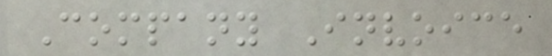Company Invoice
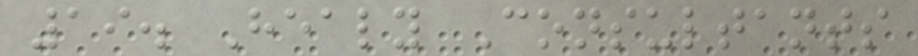19. Healy Consultants
